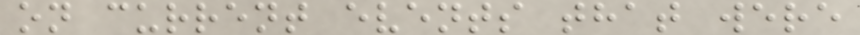on current events that were
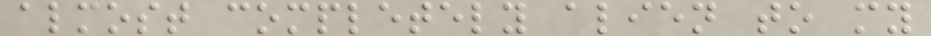almost completely alien to my
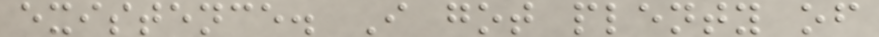existence. I got plenty of
